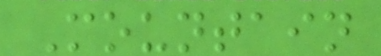Mountain
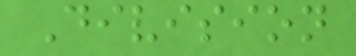Division
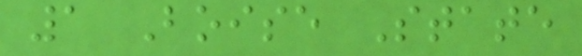1 Boise State
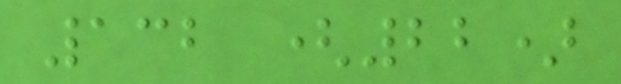132 (22)
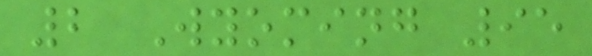2 Wyoming 95
